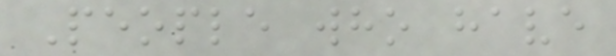People who have
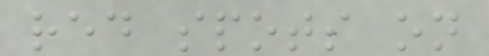red spots on
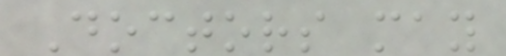Doctors may
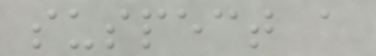suspect a
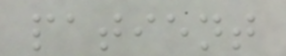patient
